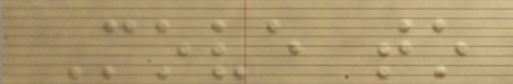Move to
